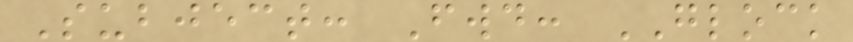Subject: Fwd: GLOCK
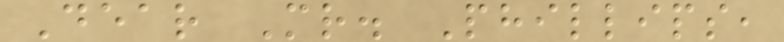Dear Mr. Phillips,
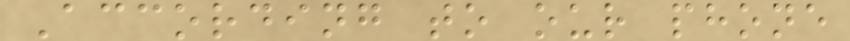According to our phone
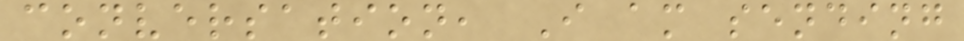conversation, I am sending
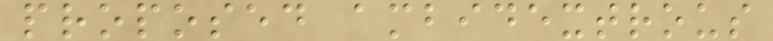proposed ambidextrous
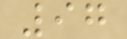97
